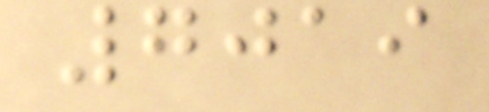7019
